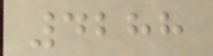4288
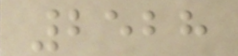2528
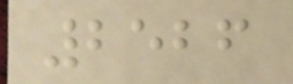2526
